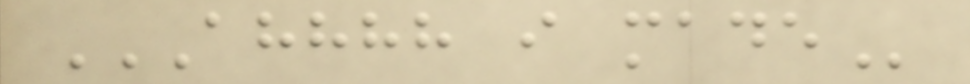AHHHH I MADE
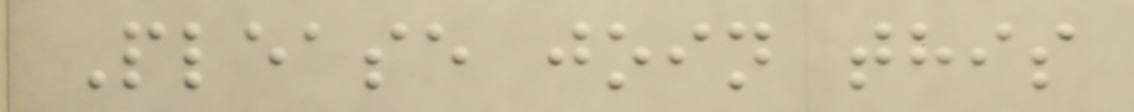Please join this
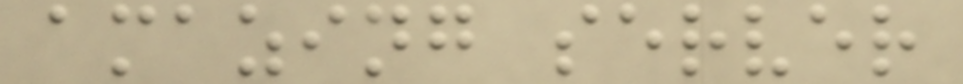amazing server
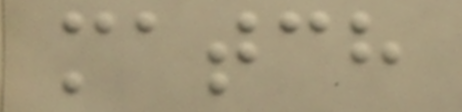match
